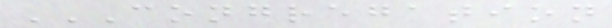CONGREGATION
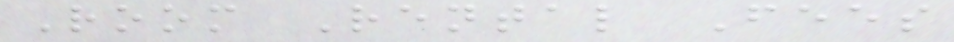Room Rental Fees
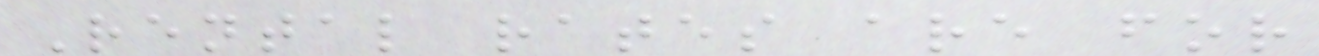Rental rates are for
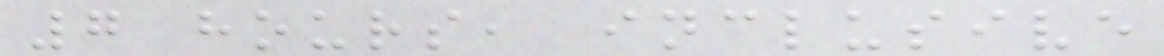7 hours, inclusive
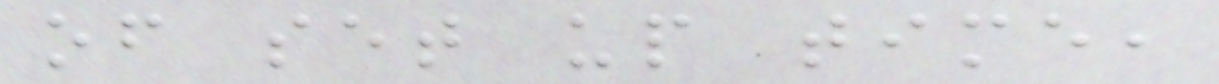of set up time,
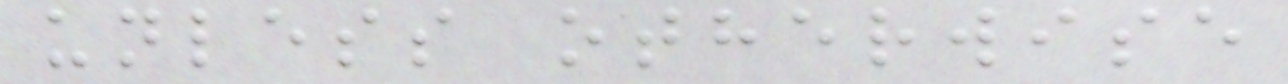unless otherwise
